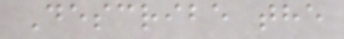Describe the
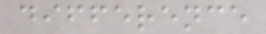difference
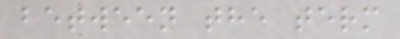between the term
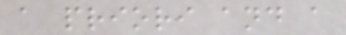a priori and a
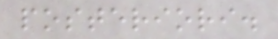posteriori.
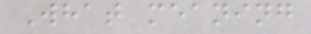What meaning
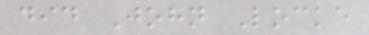did John Locke
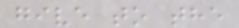give to the
